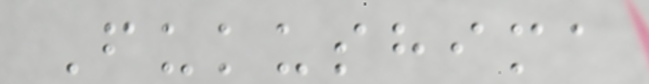Fukushima
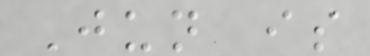Jun is
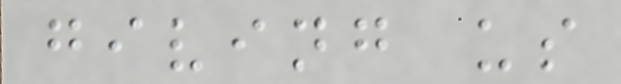giving us
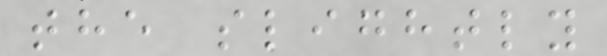the slightly
